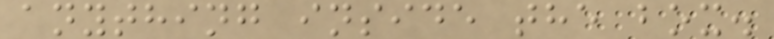anything inside the box.
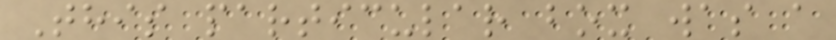This particular box was a
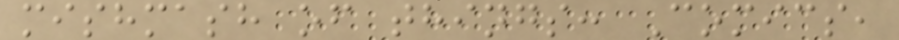mishmash of things: Comics,
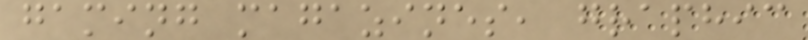gaming magazines, graphic
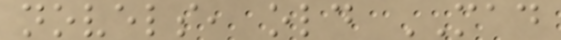novels, old MAD
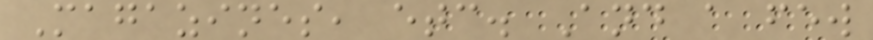Magazines, etc. And a few
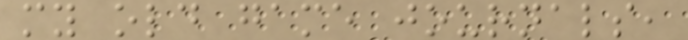my old game journals,
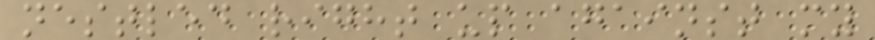nestled right up against my
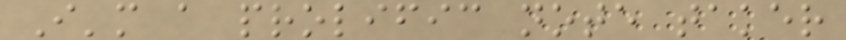I'm a prolific note taker
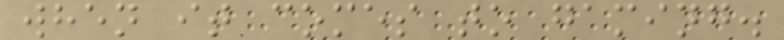when it comes to gaming.
